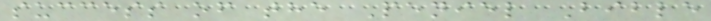success of the Peniel Bible
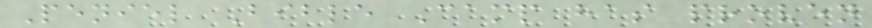Peniel Bible Camp has proven
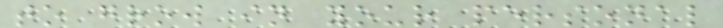to grow in your personal
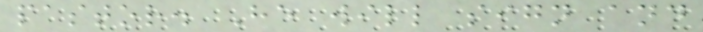pastor. He will sign and
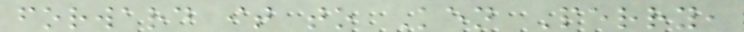forward it to Ken Perry,
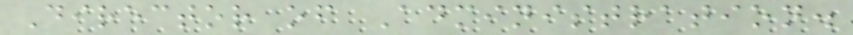Director of Administration.
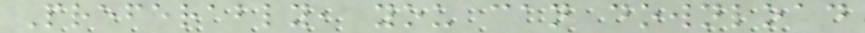Preferably, you can download
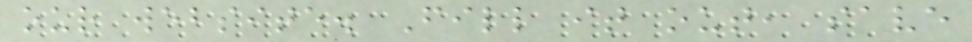our website. Fill it out, save
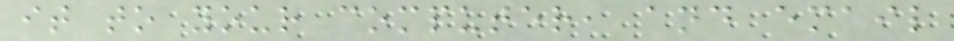it to your computer, and email
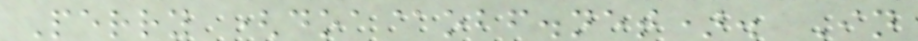Perry (doa@obf.net). In
